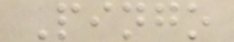Pingo
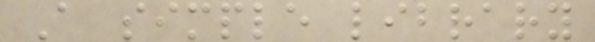A simple library
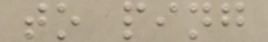to ping
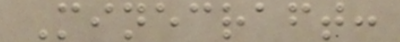Minecraft:
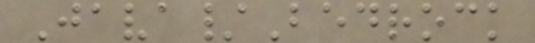Java/Bedrock
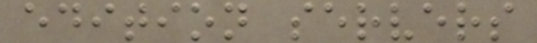edition servers
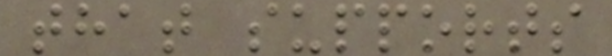that supports
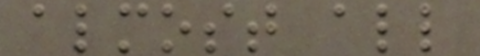almost all
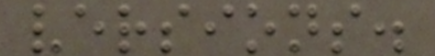versions.
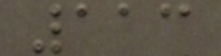113
